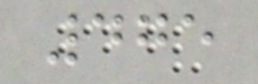475
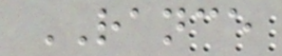RANCE
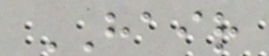HAIR
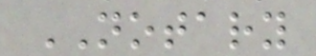NOTARY
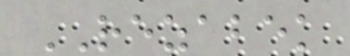REZABEK
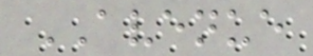AVENUE
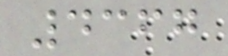4367
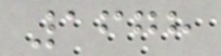1678
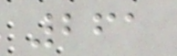261
